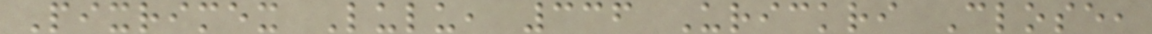Pixrimex Lulu, 336 Urickri Close,
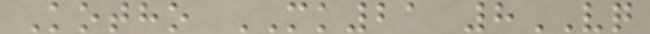Kotho MK21 8VQ
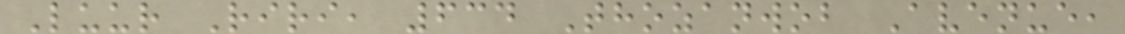Luur Riri, 634 Thozanwob Avenue,
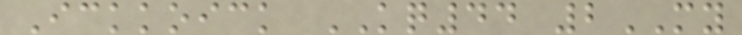Ickkoick KQ44 2MY
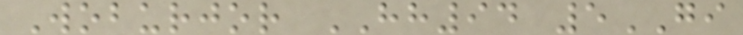Woburjor HH94 5GI
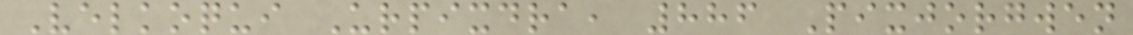Velkoqui Urpixdra, 886 Pixjorgwen
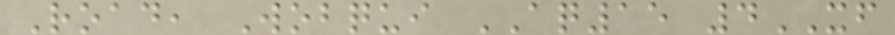Road, Wobqui AQ15 4XF
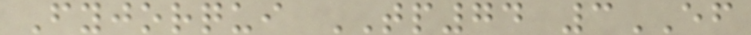Fyjorqui TP74 3EF
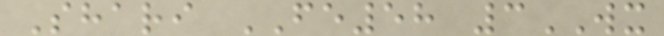Shari FE58 3WX
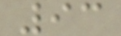93
